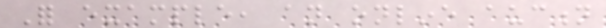For example, an online auction
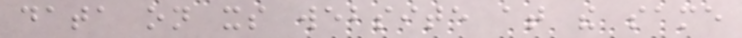data on its website at the same
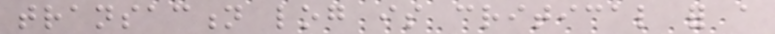transaction log is critical for a
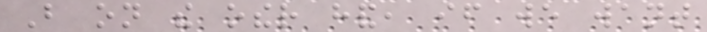But on the other hand, if we want
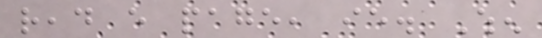read every page, ie. When
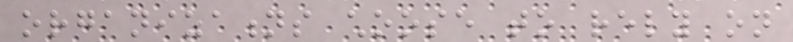organizations choose to rely on
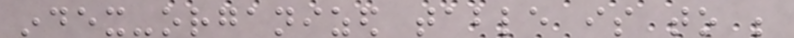index-organized table is to be
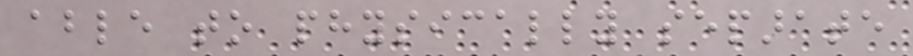able to physically separate
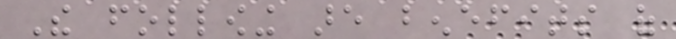The following are benefits of
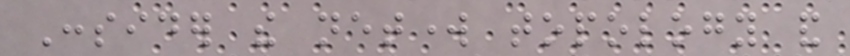Consider the network topology and
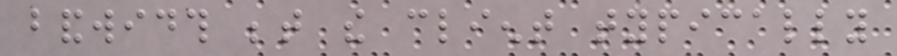bandwidth between the client typically
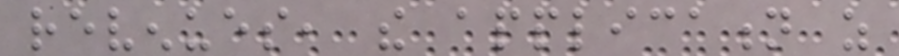revenues, the application as
